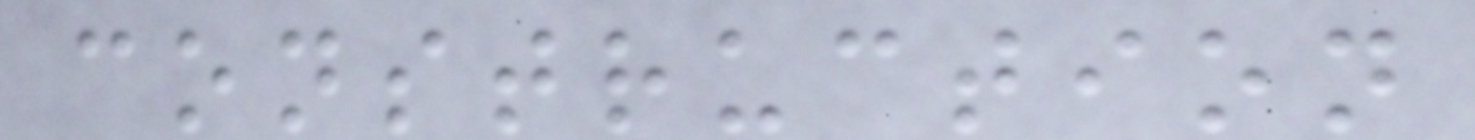construction
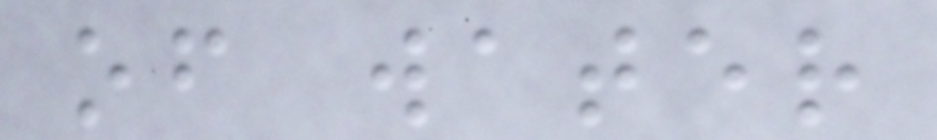of water
